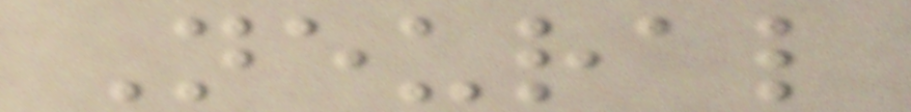Neural
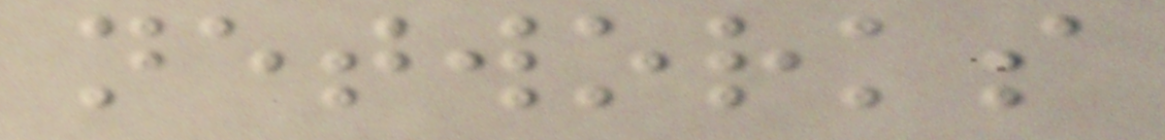networks
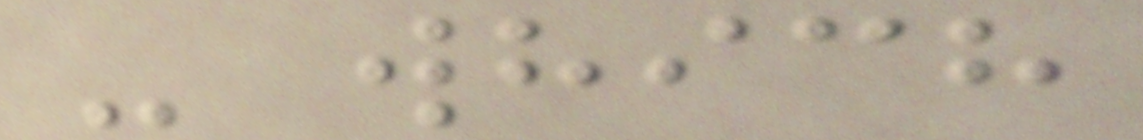- which
